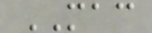MAC
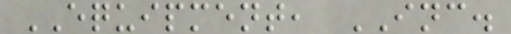EQUIPMENT, INC.
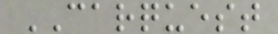CARQUEST
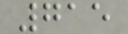715
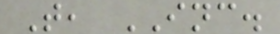T, INC.
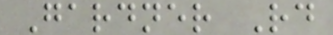Gardner Rd
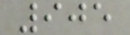905
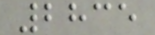2835
